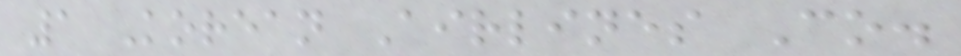1 Korean Airlines Co.
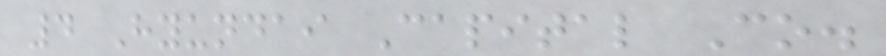4 Hyundai Capital Co.
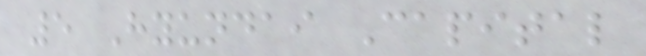5 Hyundai Capital
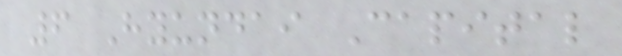6 Hyundai Capital
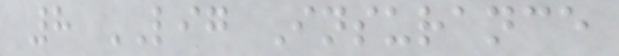8 LIG Insurance
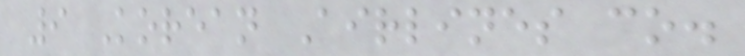9 Korean Airlines co.
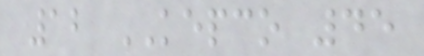12 KEPCO 45
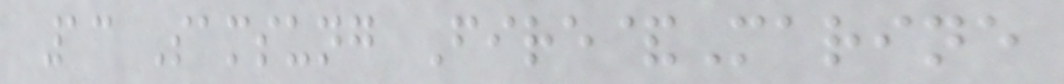13 Samsung Fire&Marine
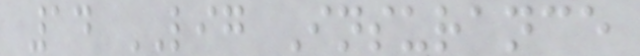14 LIG Insurance
